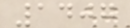1407
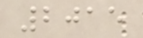2015
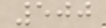500
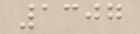1307
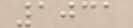1031
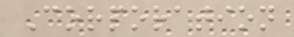Corporation
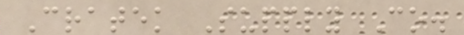Cratek Supply Co.
